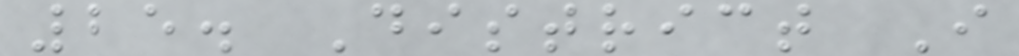25. District I
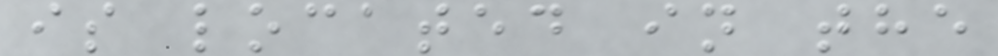is located in the
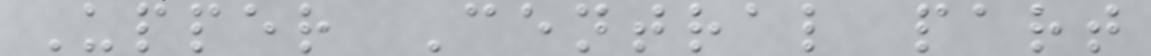Upper Central part
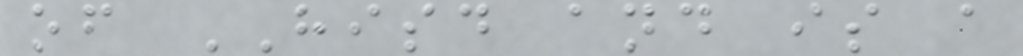of HISD and is a
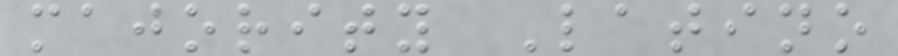majority Latino
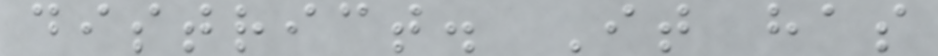district. It has
